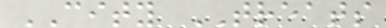CITY TREATS
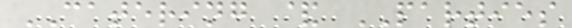CATERING & PARTIES
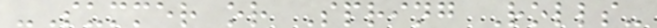-Summer or Spring Rolls-
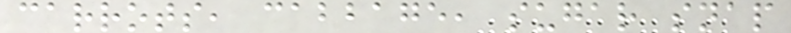carrots, cabbage, sugar snap
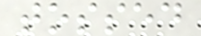tossed
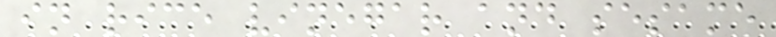in rice vinegar and sesame
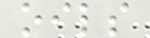oils
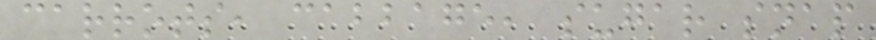carrots, cabbage, sugar snap
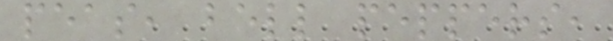peas, bell peppers,
